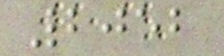2052
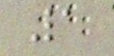1
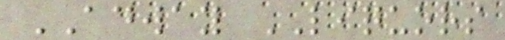ADWAY LIQUORS
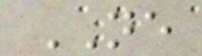NE
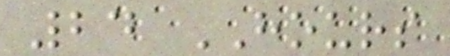24 HOURS
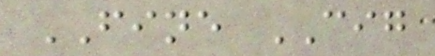FINE CIG
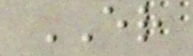ER
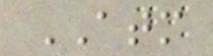ATM
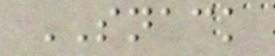SNACK
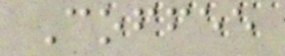Coffee
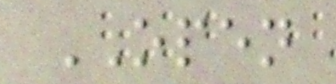OPEN
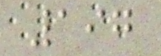197
